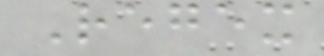Regex
